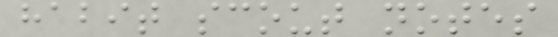habit scout notes
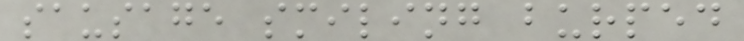sausage smiling burped
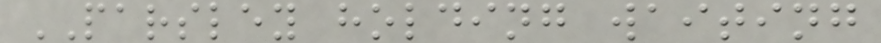PARSLEY holding waiting
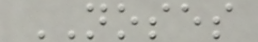NOSES
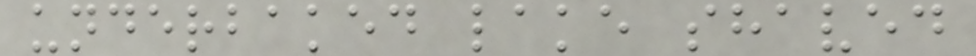underbaked lake shaved
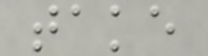take
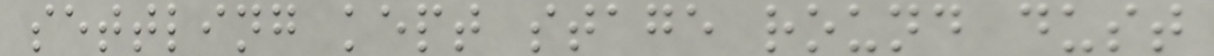settling kept stage round dust
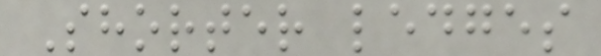Shorter ledges
